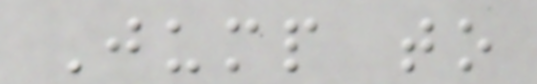Jump to
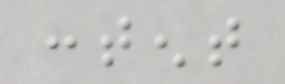content
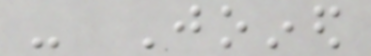- Joined
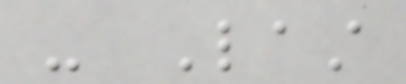- Last
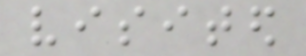visited
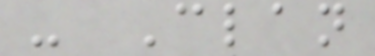- Clan
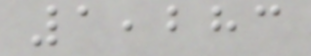1,283
